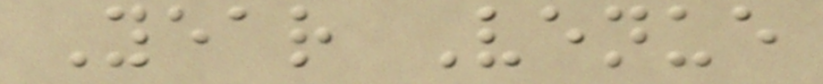Year Venue
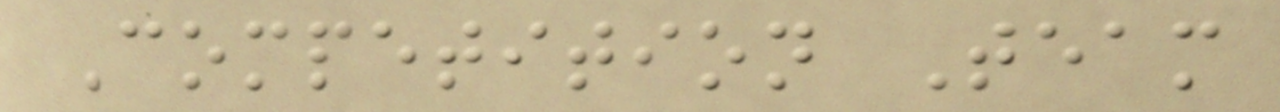Competition Team
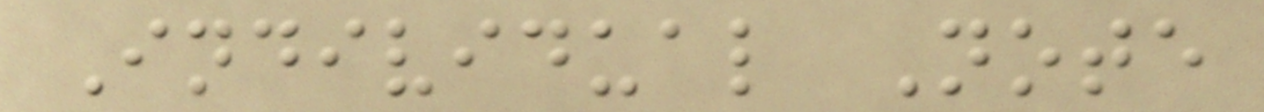Individual Note
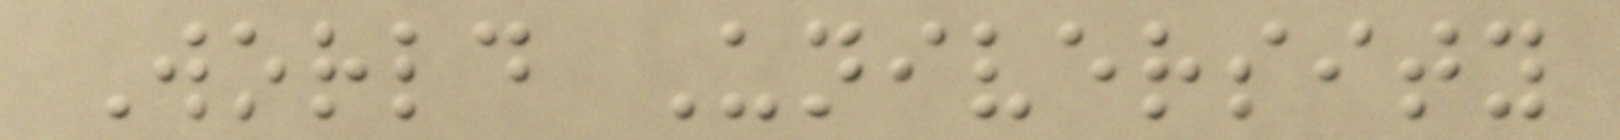World University
